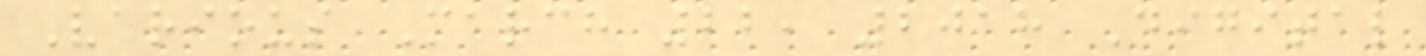Various March 22, 2018 Digital
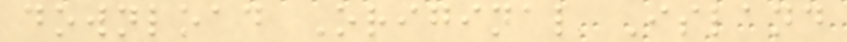download Original Island
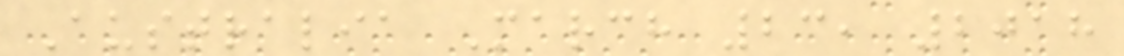Australia March 23, 2018
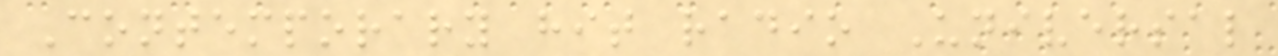Contemporary hit radio Universal
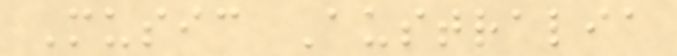Music Australia
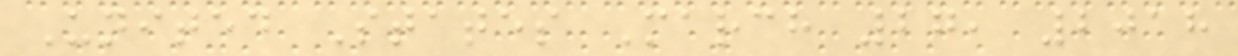United States March 27, 2018
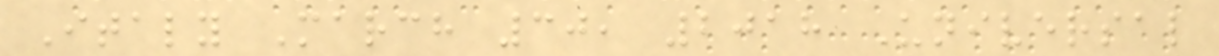Italy March 30, 2018 Universal
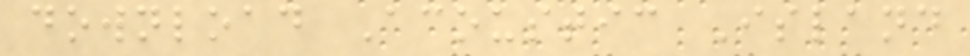download Acoustic Island
